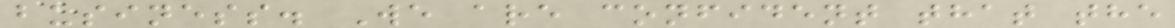business. We are confident that the
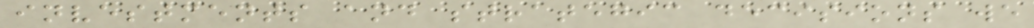investments and strategic decisions we
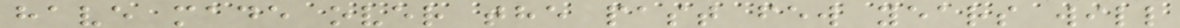have made over the past few years will
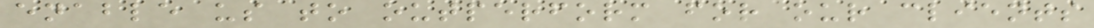enable us to outperform for our clients
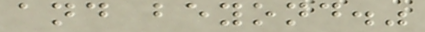and beyond."
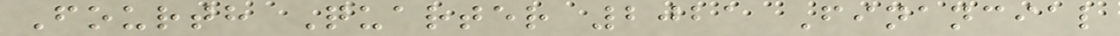Fourth Quarter 2021 Financial
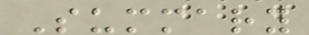Summary
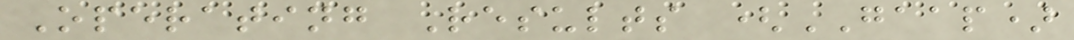Operating Results (GAAP)
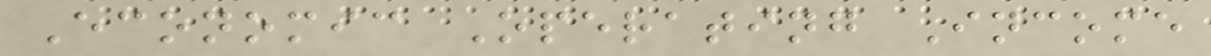Economic Operating Income
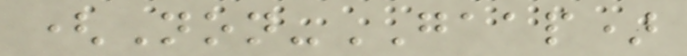(Non-GAAP)
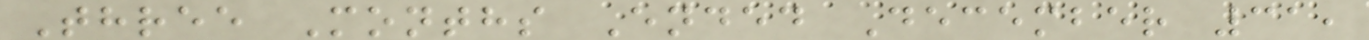Three Months Ended December 31,
